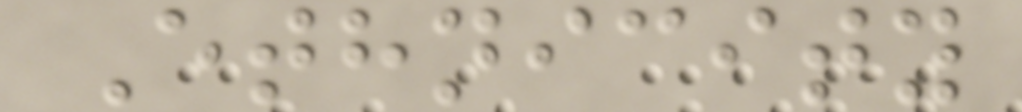Ethnicity
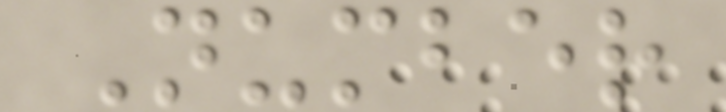Number
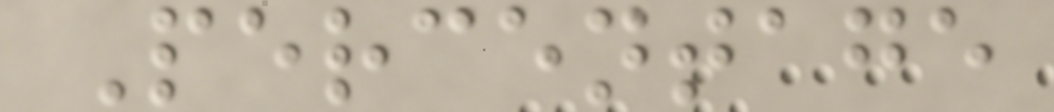Percentage
